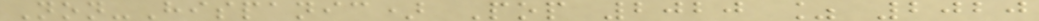Non-Hispanic) Pop 2020 % 2020
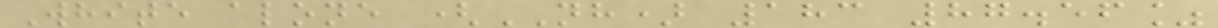White alone (NH) 183 87.56%
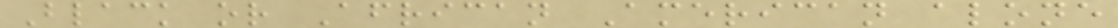Black or African American alone
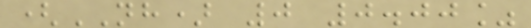(NH) 0 0.00%
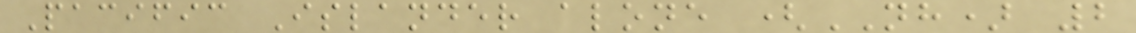Pacific Islander alone (NH) 2
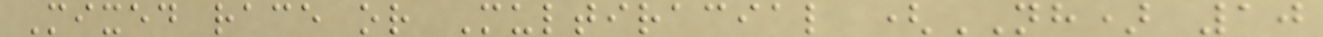Mixed race or Multiracial (NH) 10
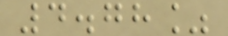4.78%
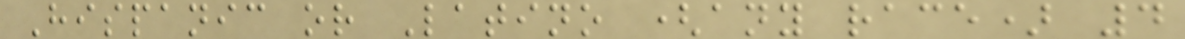Hispanic or Latino (any race) 4
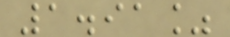1.91%
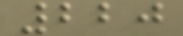220
